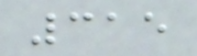315
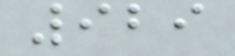929
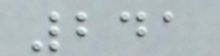241
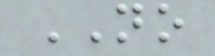NO
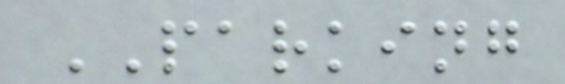PARKING
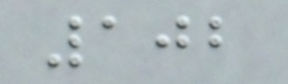102
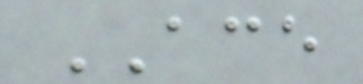ACE
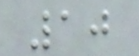10
